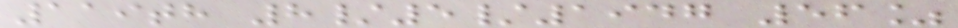119th 8/5/1947 56%
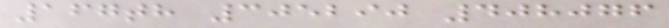167th 305290 408076
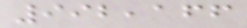992,166
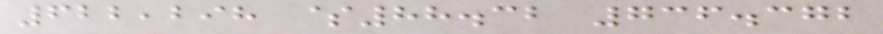622,298 $88.32 736.372
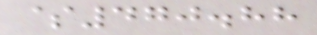$470.88
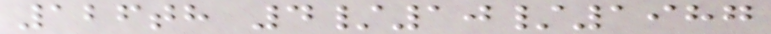126th 4/10/1987
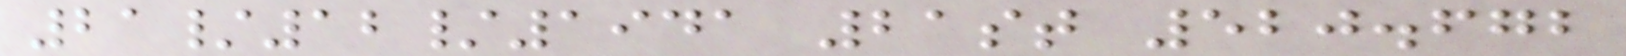21/12/1941 21st 520.672
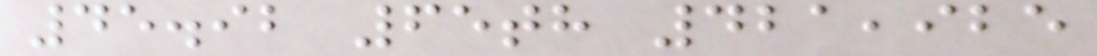45.92 65th 421,925
